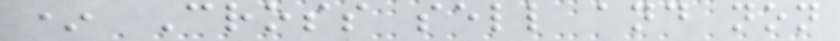* Cross sell and non
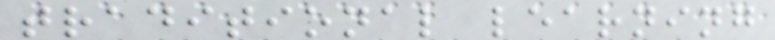traditional learning
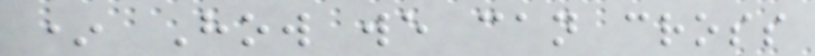* How we can cross
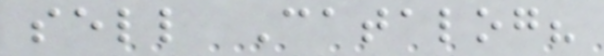sell Catalog?
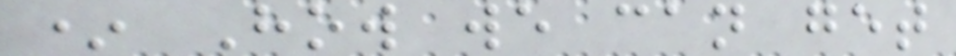* How we can get
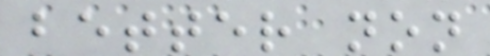better non
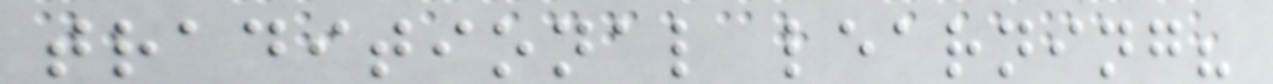traditional learning?
